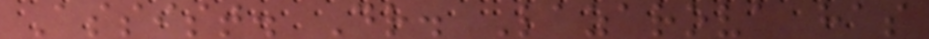Assist. Dr. Lazarova has
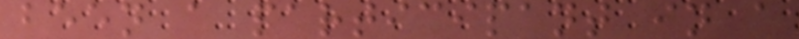been a participant in a
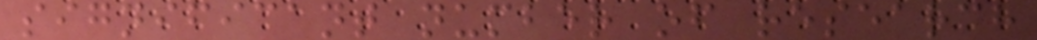significant number of research
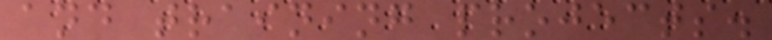and training projects.
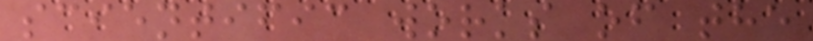scientific works of the
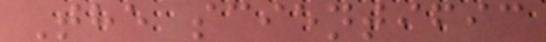The scientific
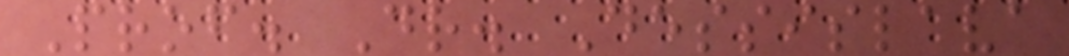Prof. Dr. Dessislava
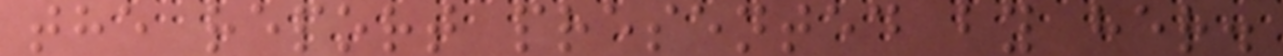the report presented by her.
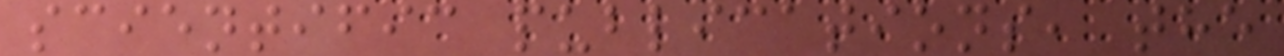scientific publications, the
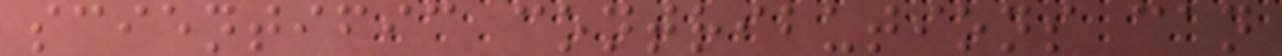scientific contributions can
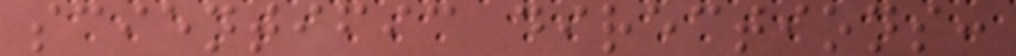scientific directions:
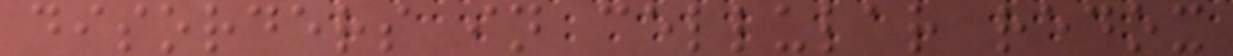disorders in cellular redox
